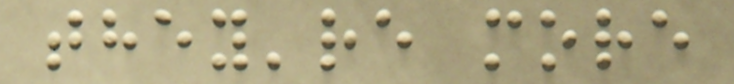they're more
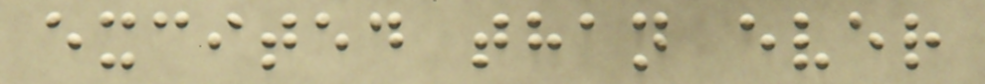excited than ever
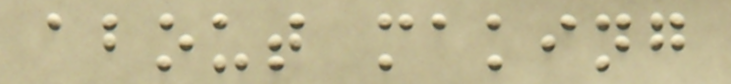about making
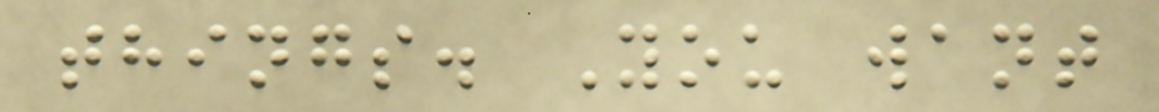things. You want
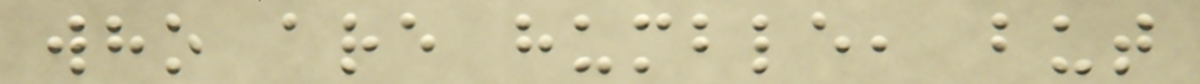who are humble, but
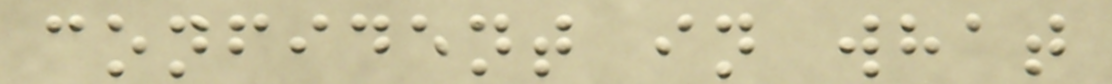confident in what
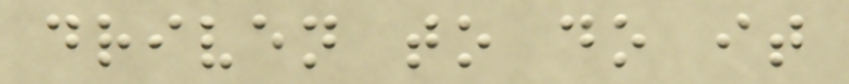driven to do it
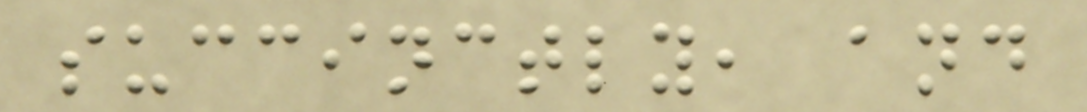succinctly, and
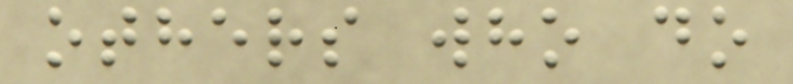others who do
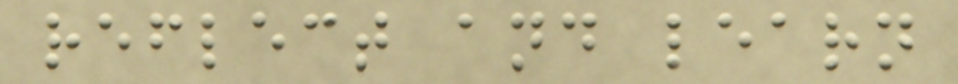reflect and learn
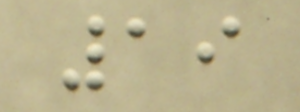19
